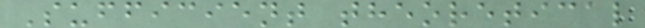Sufficient theoretical
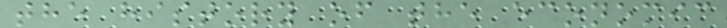the history of the economic
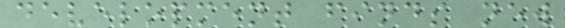development finds new
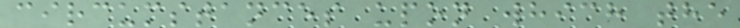circumstances upon which the
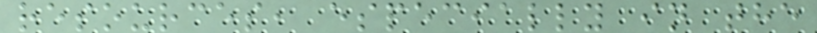resources, especially in the
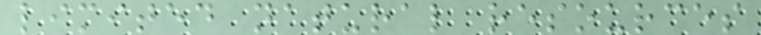limited natural resources
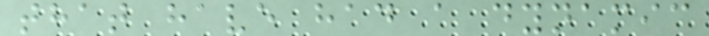that have had a dynamic
